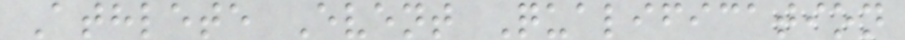Athlete Event Qualification
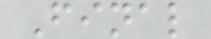Final
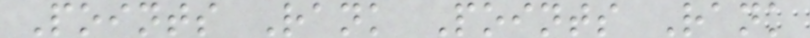Points Rank Points Rank
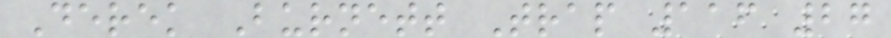Derek Burnett Trap 116 27
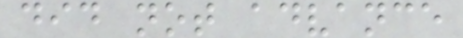did not advance
